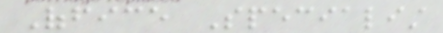Office Specialist
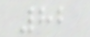82
